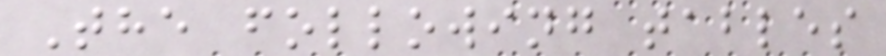The following tables
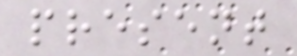present
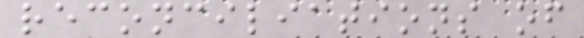reconciliations of
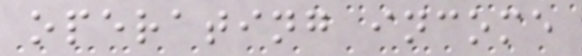operating income
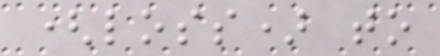(loss) to
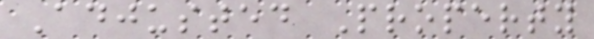Adjusted Property
